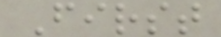First
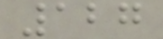127
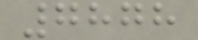7878
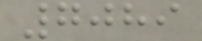7089
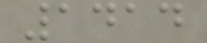1414
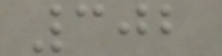302
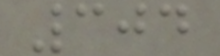304
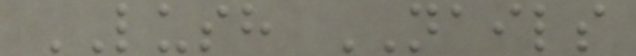LUSH NAILS
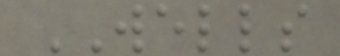WELLS
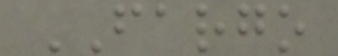FARGO
